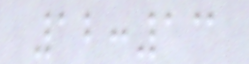12:13
